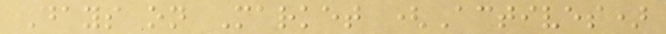Days on Market (Actives)
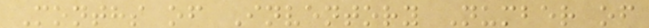Months of Inventory Number of
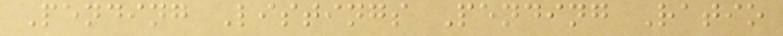Pending Listings Pending Ratio
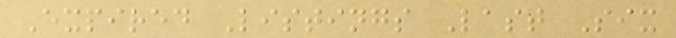Expired Listings Last Six
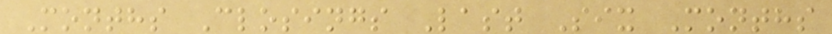Months Closings Last Six Months
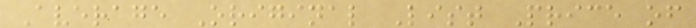Average Original List Price of
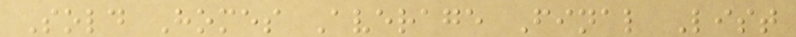Sold Homes Average Final List
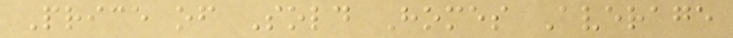Price of Sold Homes Average
